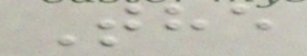The
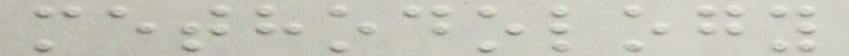methodology
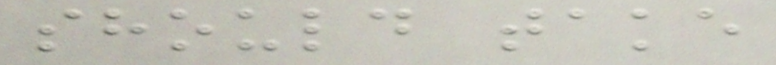should take
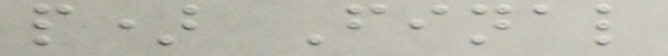p) Final
